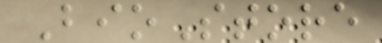BioStore
